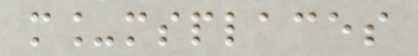m_msplaces
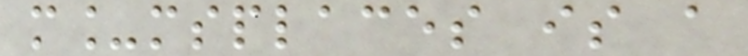m_msplaces is a
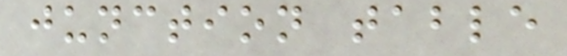junction table
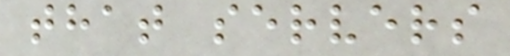that servers
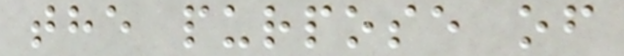the purpose of
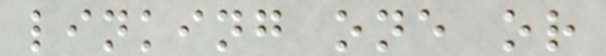linking one or
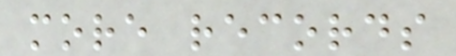more records
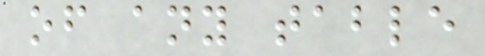of any table
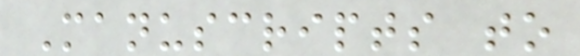Manuscripts to
